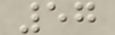57
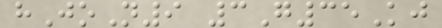hJoN9 3G35Kj
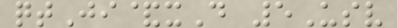qtJi&xD 5Usv
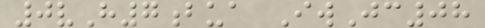0vH7bua IwJc08
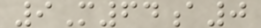9M64a0
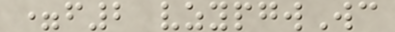=f2 vzypgwWc
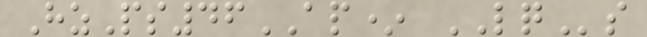HzPs46AP* LQs
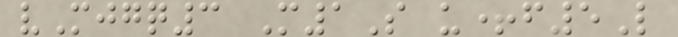vMjgq3 M1S u+f5L
